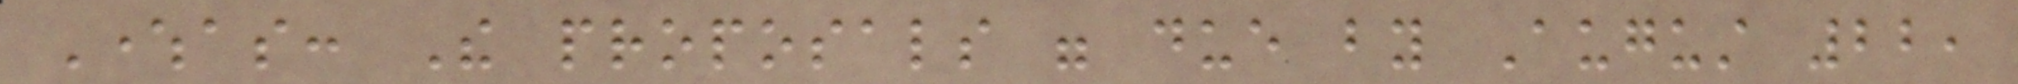Whereas: The proposals were due by August 22,
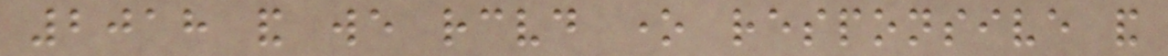2018 and we received one responsive and
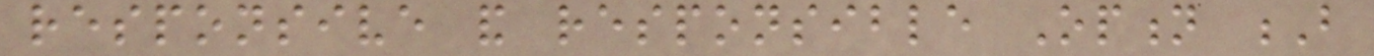responsive and responsible Option B
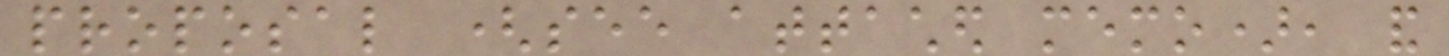proposal (see attached memo), and
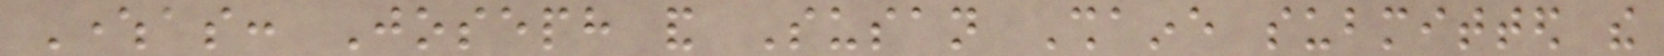Whereas: Joseph and Susan Shaine submitted the
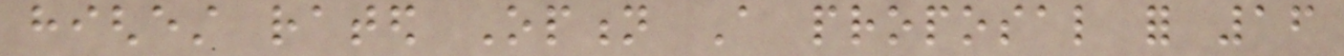highest rated Option A proposal for 16
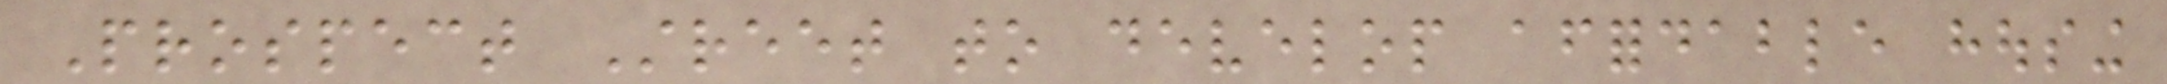Prospect Street to develop affordable housing
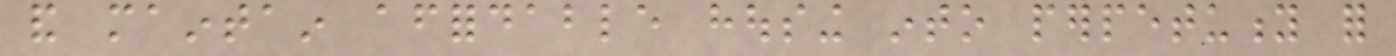and maintain affordable housing into perpetuity for
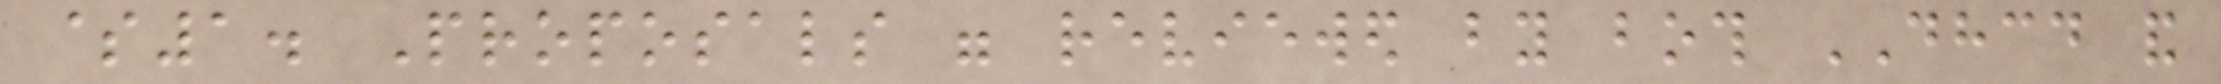$1. Proposals were reviewed by both DHCD and
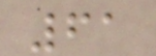61
